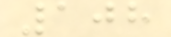108
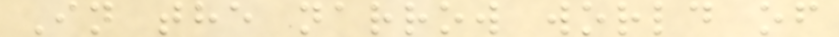In the narrow world of
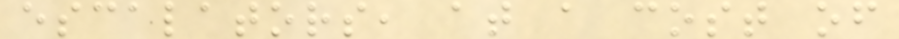escalators, at a cost of
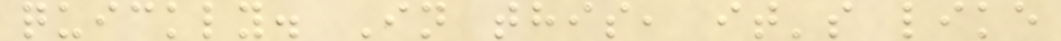quickly. In this, it's like
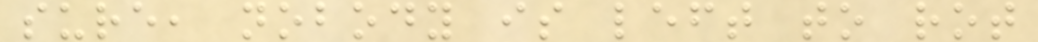sure, nobody is left to rot
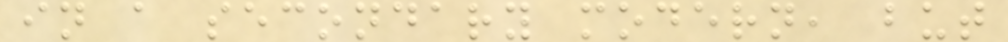in a secondary modern, but
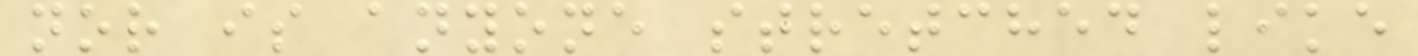nor is anyone stretched like
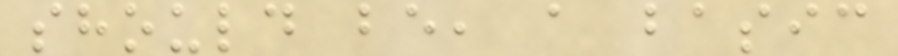should be, a basic
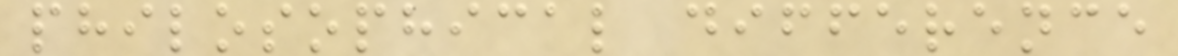philosophical difference
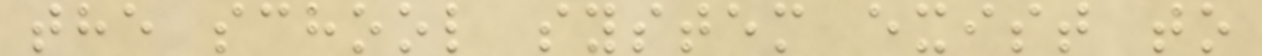the school system exist to
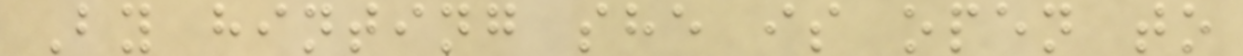By hinting she is open to
